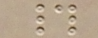#
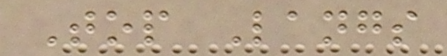Top Langs
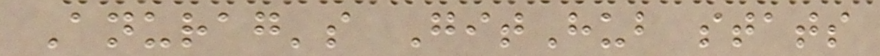Anurag's GitHub stats
